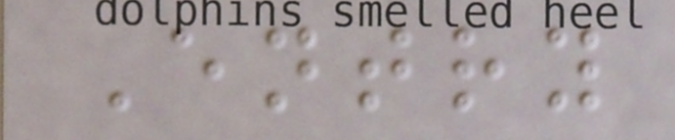Entry
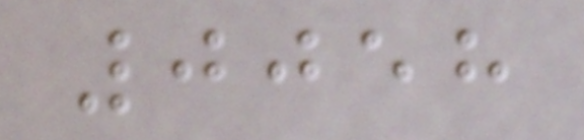0058
